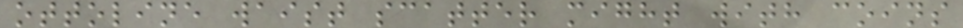ottoline waist scatter might with coins
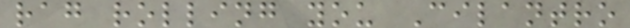rag rolling you Cilantro
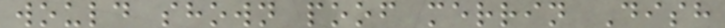would shown poof merrin Dish
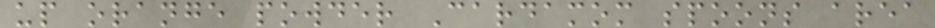up orange powder Cardamom spoons area
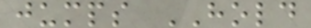jumps HOLD
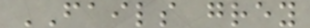FAILS grey
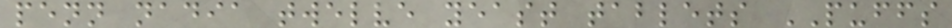penn nadia twelve yeast tablets PUFFS
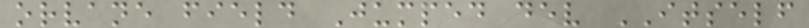orvane field Jumped dev ITSELF
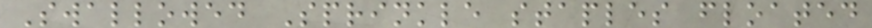Swallowed Sprinkle staples floated
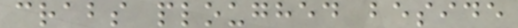crabs ploughed beside
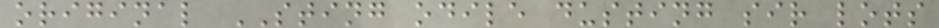original STING odile dusting sir lots
